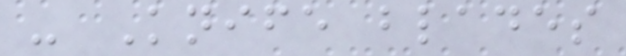- Knife blades
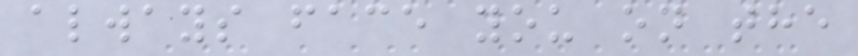always face you on the
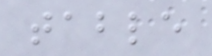table
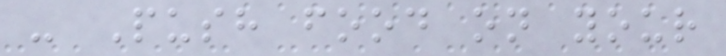- Push food on your
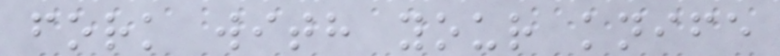fork with your knife
